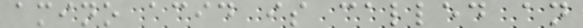amino acid is called an
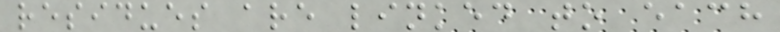residues are linked to each
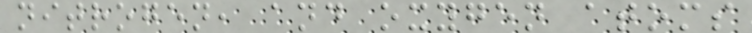nitrogen, and oxygen atoms
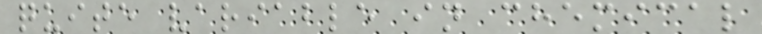quite variable in chemical
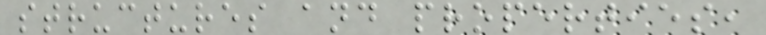structures and properties,
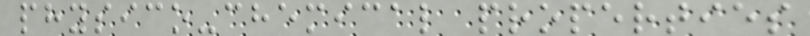physico-chemical properties
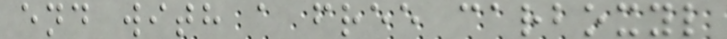end with a free carboxyl
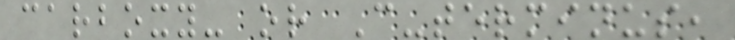carboxy- or C-terminus,
